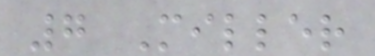7 Miller
